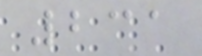231
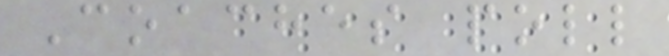Coaches poll
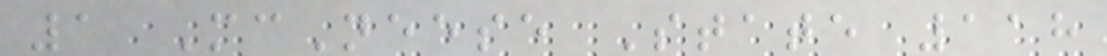1 McNeese State 118
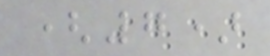(7)
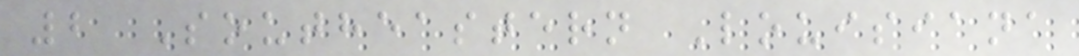2 Southeastern Louisiana
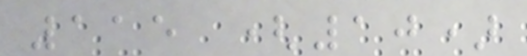115 (10)
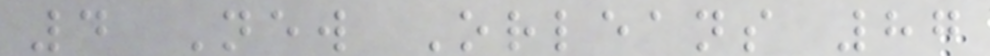4 New Orleans 87
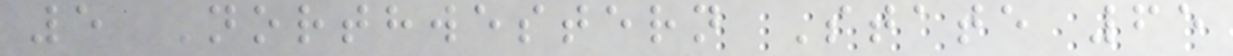5 Northwestern State 65
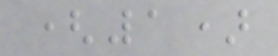(1)
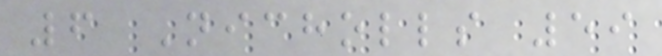6 Nicholls 59
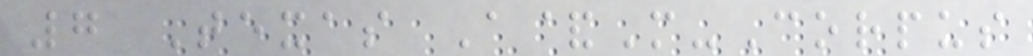7 Texas A&M-Corpus
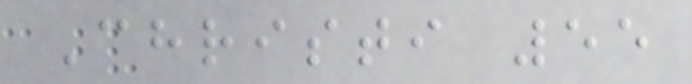Christi 55
